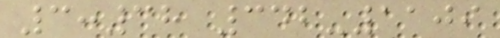3:38 342-1109
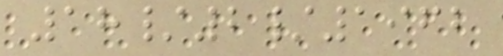18/2/1962
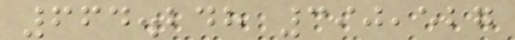664.248 390,527
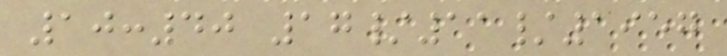10:40 17/11/1957
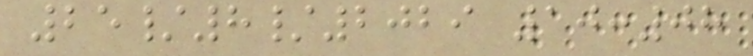25/8/2029 10:08
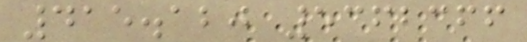415.120 5362366
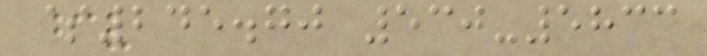$245.70 530-5833
